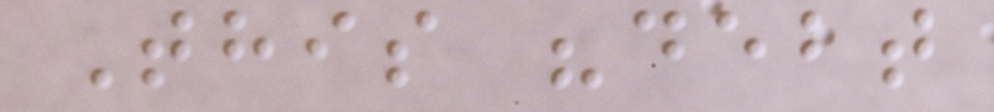This "debt
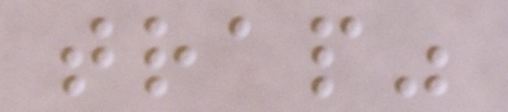trap"
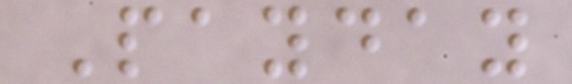Payday
